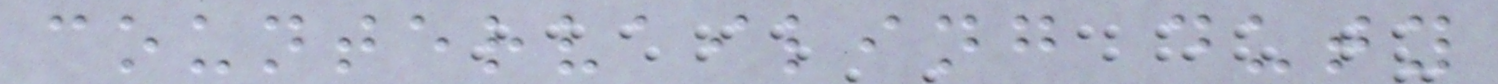countervailing duty
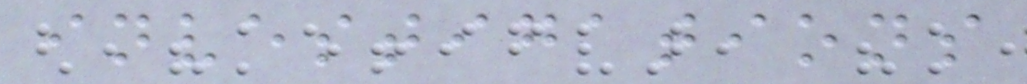investigations
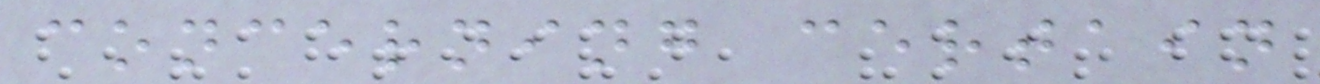concerning certain
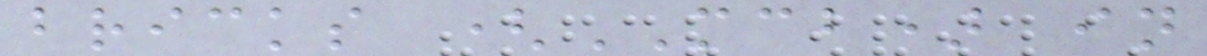bricks (MCB) in
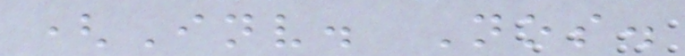(Inv. Nos.
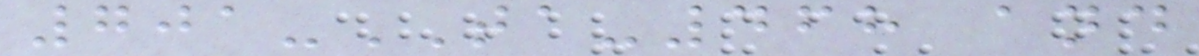701-TA-468 and
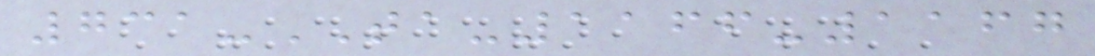731-TA-1166-1167
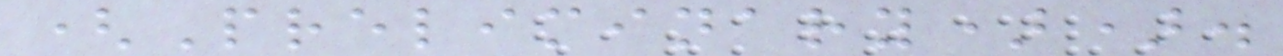(Preliminary)).
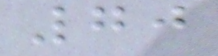70
